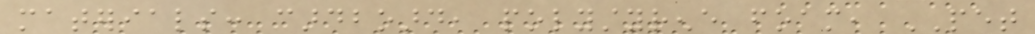materials: cardboard, polystyrene foam, PET
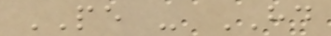PE - HD
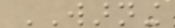WARNING
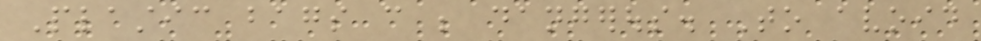Plastic bags can be dangerous. To avoid
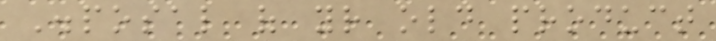Disposal of your old product
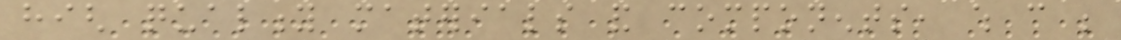high quality materials and components, which can be
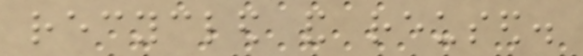recycled and reused.
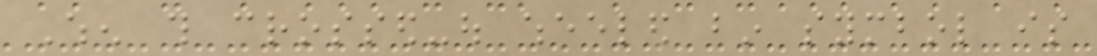When this crossed-out wheeled bin symbol is
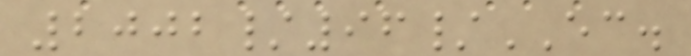2002/96/EC.
